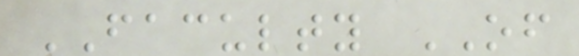FACULTY OF
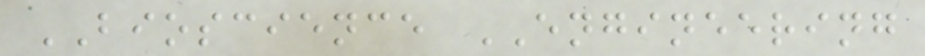BIOSCIENCE ENGINEERING
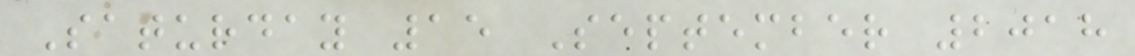Saturday 15 September 2018
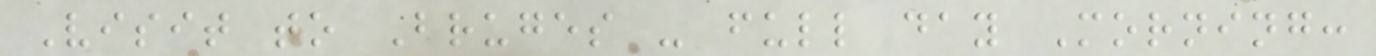Visit to Bruges - full day Morning:
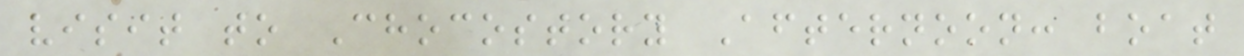visit to Chocostory Afternoon: boat
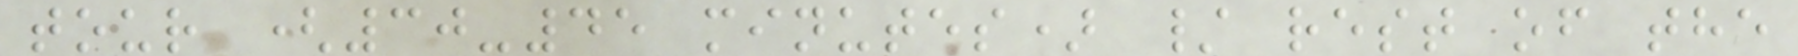tour (30-45 minutes) / rest of the
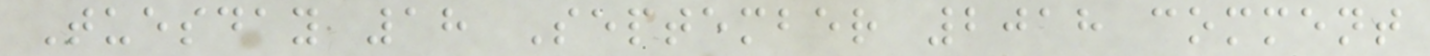Tuesday 18 September 2018 comment
